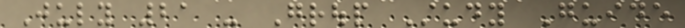July 21 - Group Study Guide
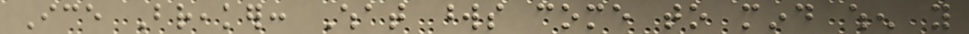Ice Breaker: What words come to mind when you
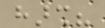harsh?
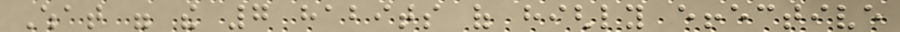What were the 7 habits of highly effective
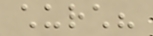church?
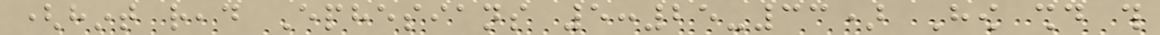(hint read Ephesians 5:25-33) How should this
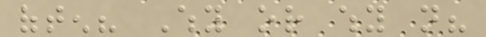often? Why or why not?
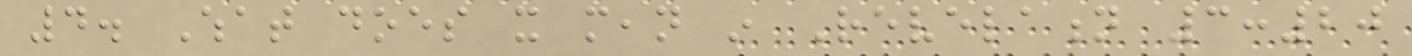4. What does it mean in Revelation 3:20
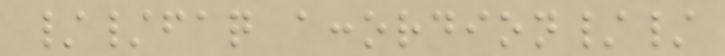//faq accordion//
